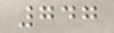747
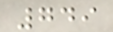749
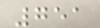751
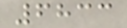6833
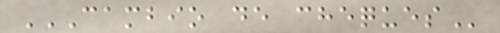CAMBIO DE CHEQUES
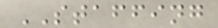STAFFING
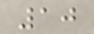10
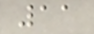11
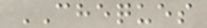CHEQUES
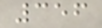356
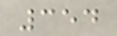354
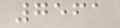7561
